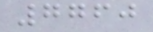7760
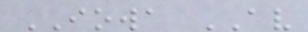IOWA AV
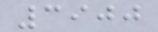3900
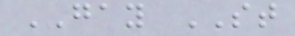GAY ST
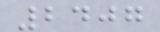2407
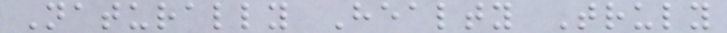Naturally Healty Truly
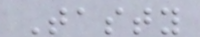Tasty
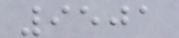9501
